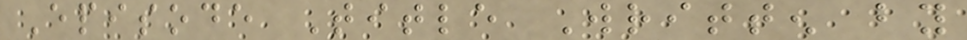Episode Title Written by
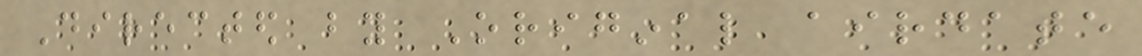Directed by Original airdate
